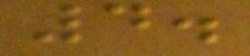4.
